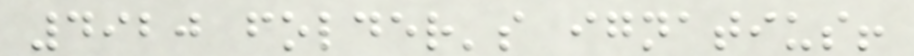4920 folder's ignatius!
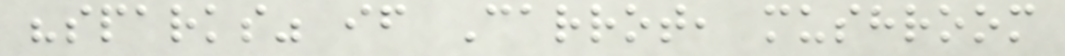"sparks" if Carrot, mushroom
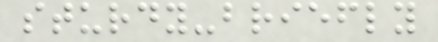sturdy-briefly
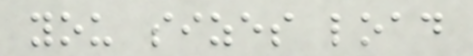you sizes load
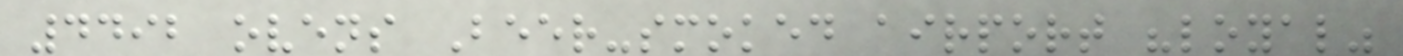4492 ovens Beer-smoked airport "loyal"
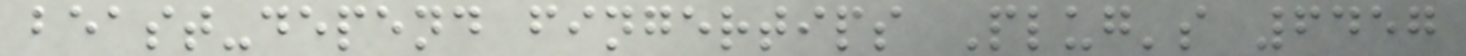beast-depend fingertips Plug's 6457
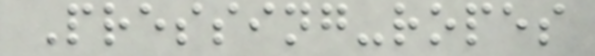Pressing-ropes
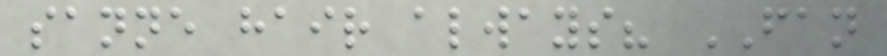sanne hair always? FAN
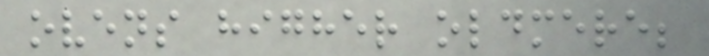ovens higher oldmere;
